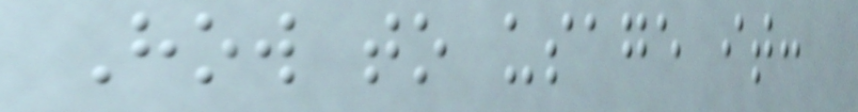How to usage it:
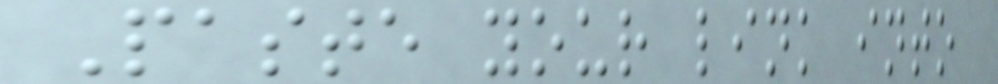Paste your link into
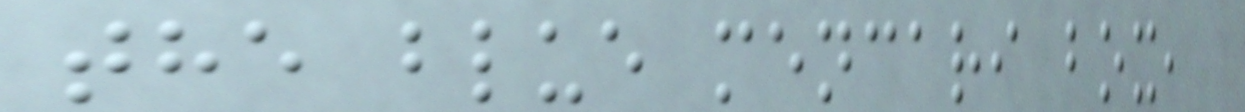the blue mencari box,
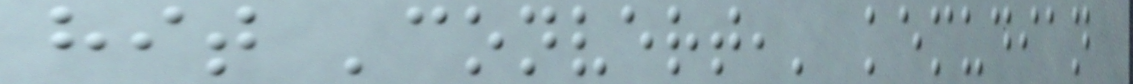hit 'convert,' kemudian
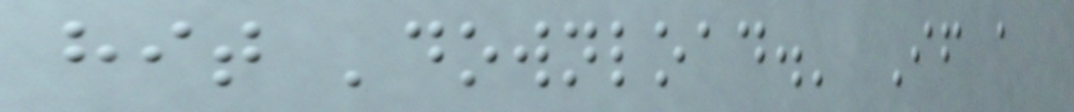hit 'download.' If a
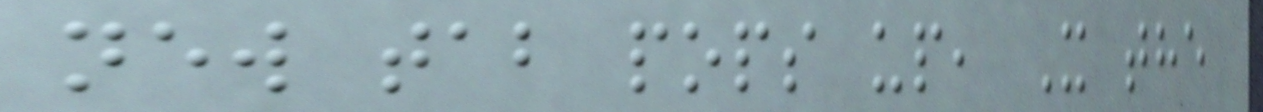new tab pops up, X the
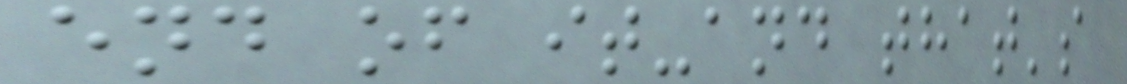end of it-and that's
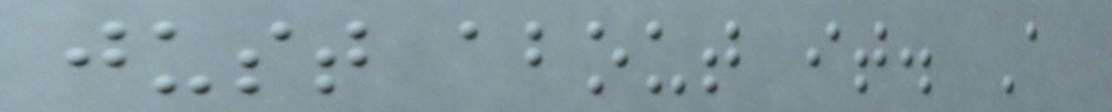just about it. A
